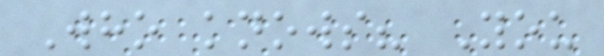Who knows? You
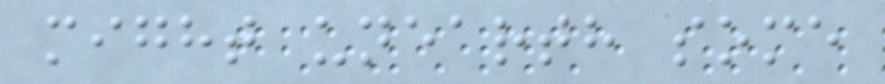might unearth some
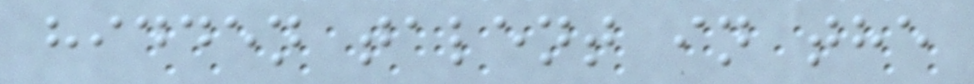hidden talent in the
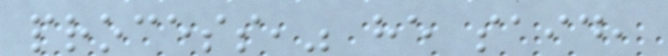process," he said,
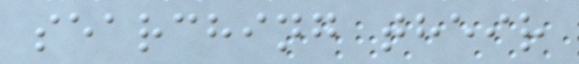searching their
